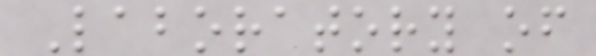Laboratory of
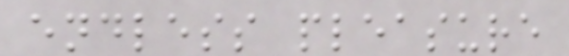endless pleasure
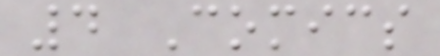4 Comics
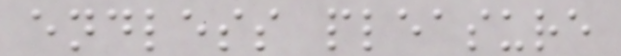endless pleasure
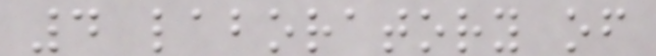4 laboratory of
